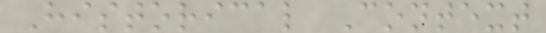Historical Context
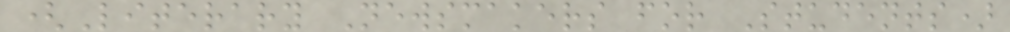(Literary Newsmakers for Students)
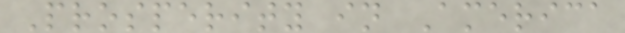Prosperity in America
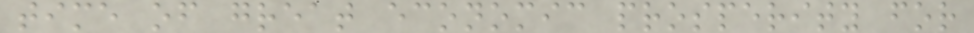time of great economic prosperity for
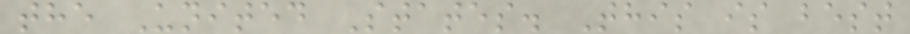the United States. This is best
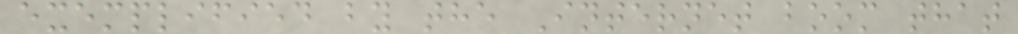exemplified by the Internet boom that
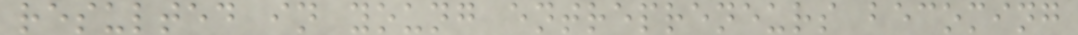resulted in young entrepreneurs becoming
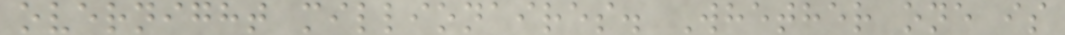overnight millionaires. Whether one is
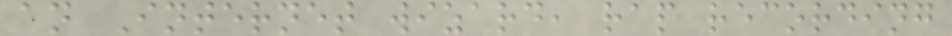an Internet wizard, rap recording
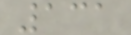131
